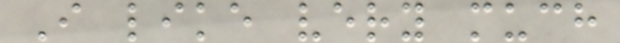I like very much
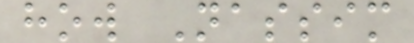how Nassim
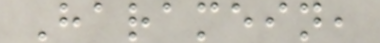Haramein,
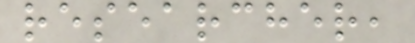researcher,
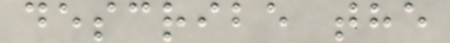describe the
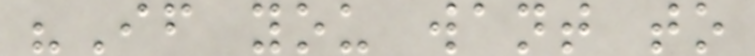"If you want to
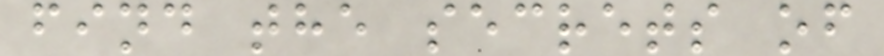find the secrets of
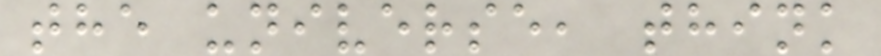the universe, think
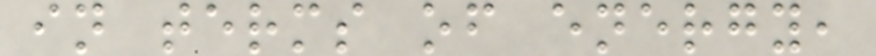in terms of energy,
